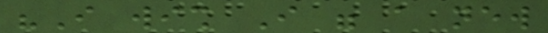"I wish I were a new
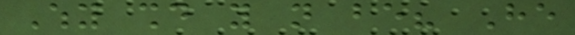Why should you not be? He
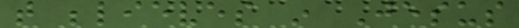that believes in Jesus
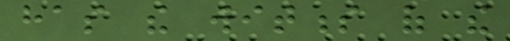has the witness of the
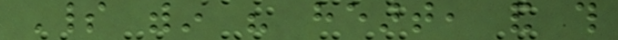Spirit within his heart, and this
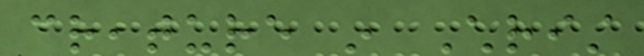creature in Christ
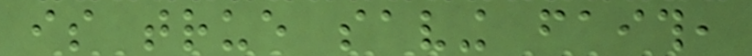is true saving faith,
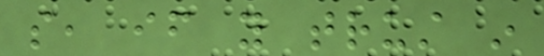so, if you trust in
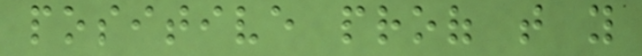positive proof that you
